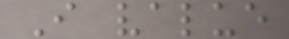I value
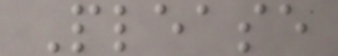Please
